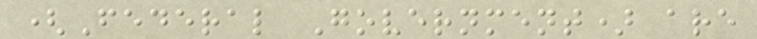(Federal Government) are
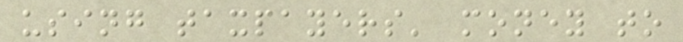using taxpayers' money to
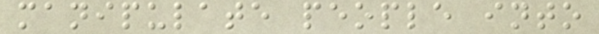manipulate people into
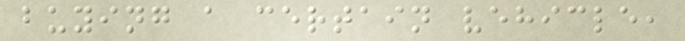buying a certain vehicle,
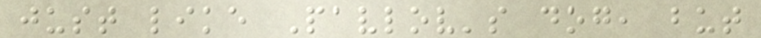just like Pavlov's dog, but
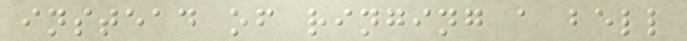instead of ringing a bell
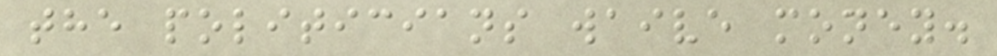the politicians waive money.
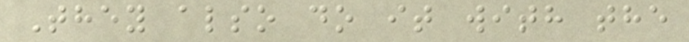They also do it with the
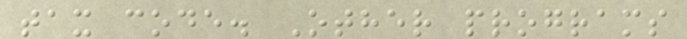tax code. Other programs
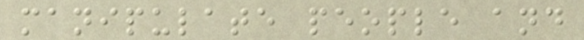manipulate people and
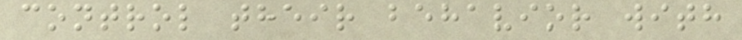control their behavior with
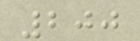200
